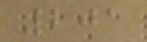201
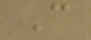C
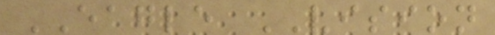EAGLE VISION
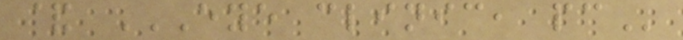& EYE CLINIC, PC
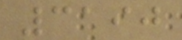3190
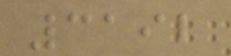3192
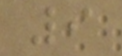9
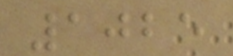1025
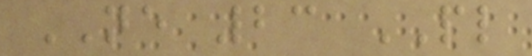NE 23 PL
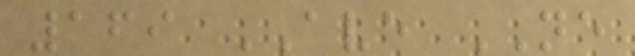169 AVE NE
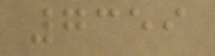7359
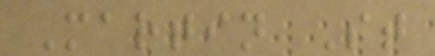Martin St
